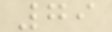79
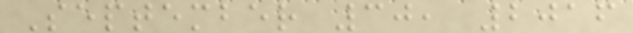September 30, 2016
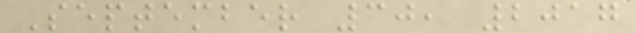September 30, 2017
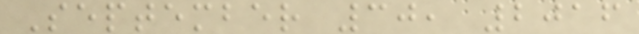September 30, 2016
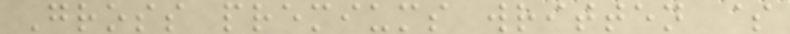Gross premiums written $
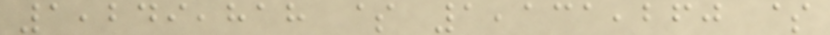1,249,818 $ 1,131,260 $
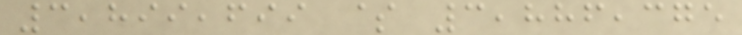3,899,699 $ 3,886,375
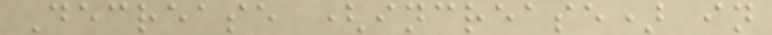Decrease (increase) in
